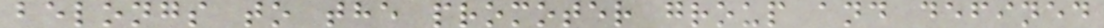belongs to the promoter group and defined
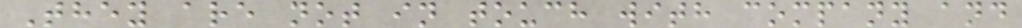They are not in touch with company and
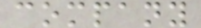company
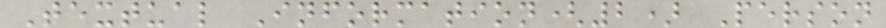Textual Information(2) Person
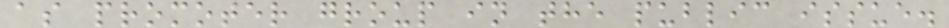as promoter group in the public issue.
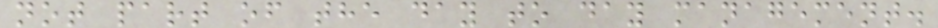not part of the day to day management.
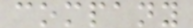company
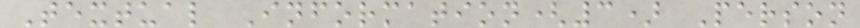Textual Information(3) Person
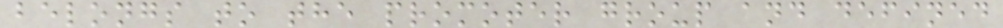belongs to the promoter group and defined
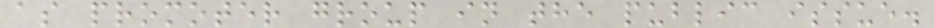as promoter group in the public issue.
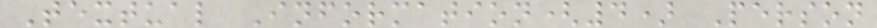Textual Information(4) Person
